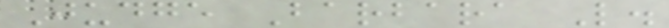Judge Barbara L.
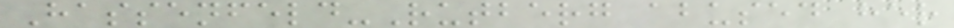Hassenfeld-Rutberg abused her
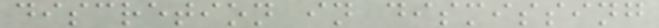discretion in dismissing
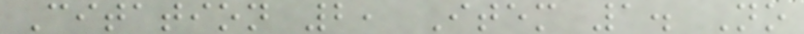Citation 2, Item 1. No
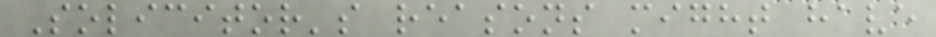Solicitor's reasons might have
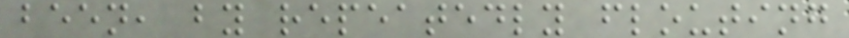been, by repeatedly flouting
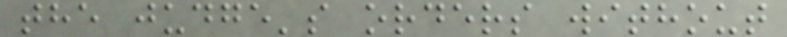the judge's orders without
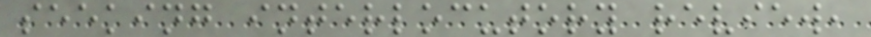seeking interlocutory review,
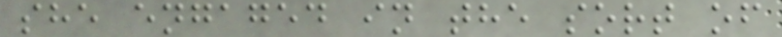she engaged in the sort of
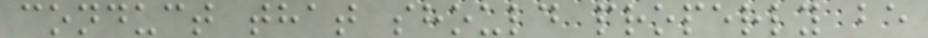conduct that should properly be
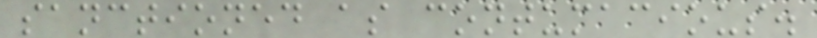sanctioned as contumacious.
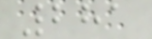281
